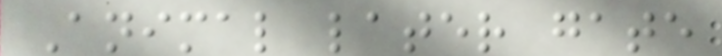Animal later gate
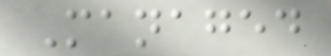Managed
